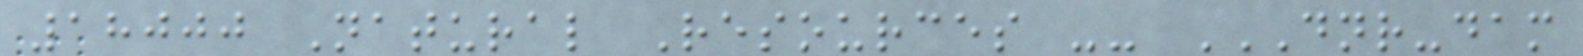18000 Natural Resources -- DNR-DAM
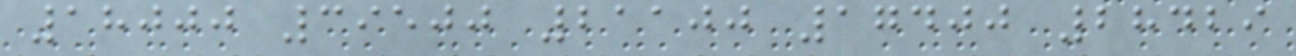18000 39500 21100 17400 28429
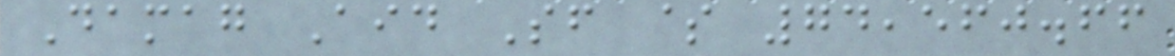Damag Aid Sf $ 74,560.66
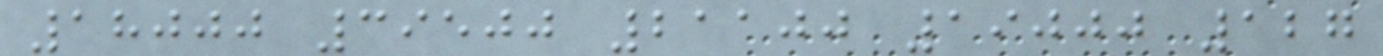18000 39500 21100 19000 127
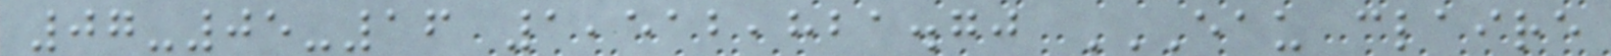07-05-16 1,512,821.70 EAU CLAIRE
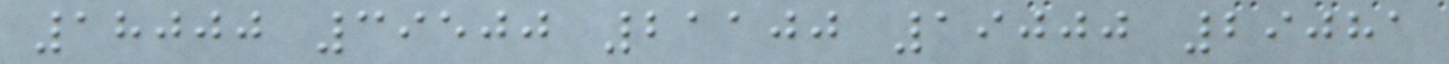18000 39500 21100 19000 29081
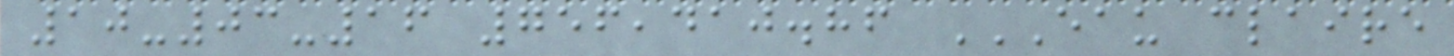10-03-16 756,410.86 EAU CLAIRE
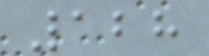128
